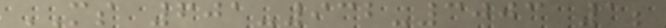MS 601-932-3003 1;
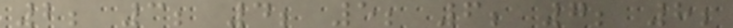2; 3; 4; 5; 6; 7; 8;
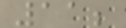11;
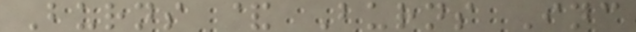Burns & Burns Inc
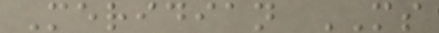Meridian MS
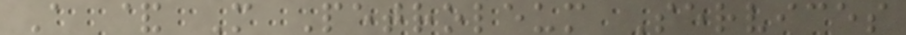A & M Petroleum Services
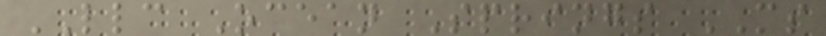LLC Ocean Springs MS
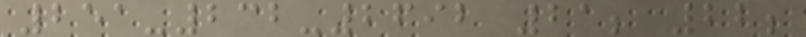251-232-2692 21; 22;
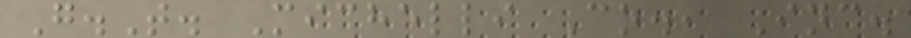G.T. Michelli Co., Inc.
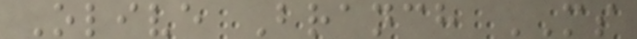Olive Branch MS
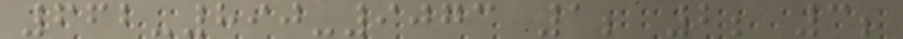662-890-9073 1; 2; 3;
